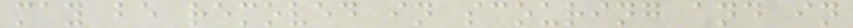may be removed in scouring and in
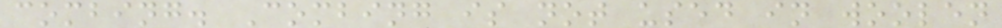combing. Combing is not used in woolen
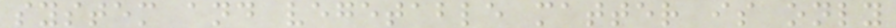system and vegetable matter is only
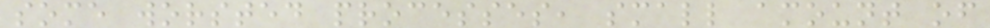some worsted processes, small amount of
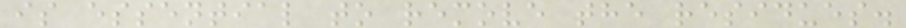is essential to remove the residues.
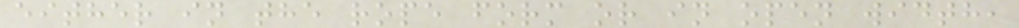either in the rope form or in open width,
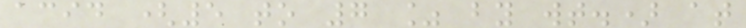acid (5 to 7 % by wt.) at
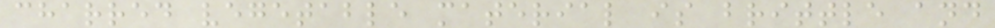charred vegetable material is brittle and
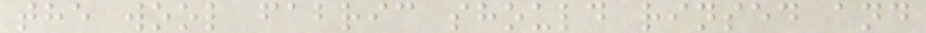the wool fabric should rinsed and
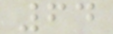64
